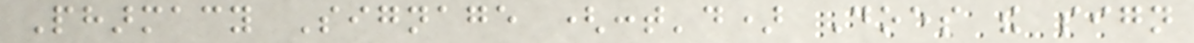Pharmacy Signage (cont'd) Does the sign
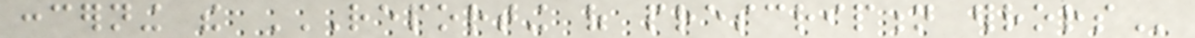concerning the REPORTING OF PRESCRIPTION ERRORS
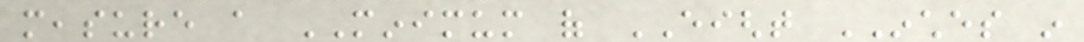measure a MINIMUM of EIGHT INCHES in
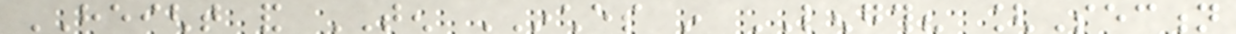HEIGHT and TEN INCHES in LENGTH? [Section
